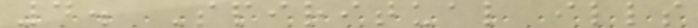4. Spiritual ills
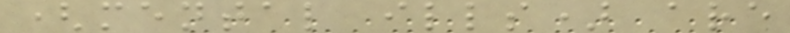(mental ills) are
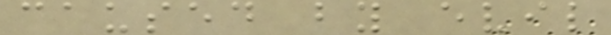caused by evil
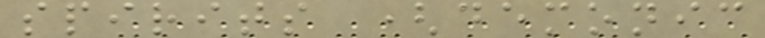spirits (demonic
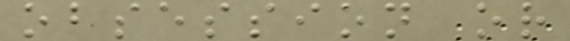obsession or
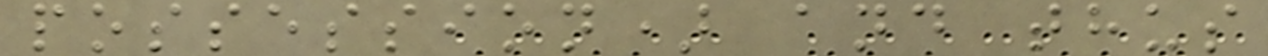possession) and thus
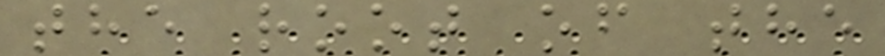the root of the
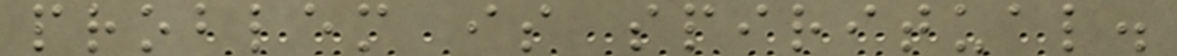problem is spiritual.
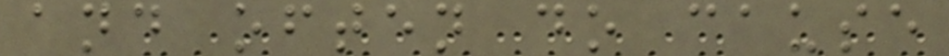and often do cause
